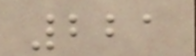221
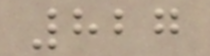827
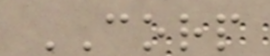CORP
